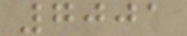7001
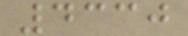4330
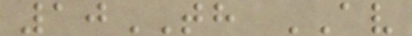10TH AV
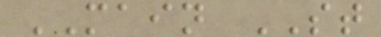MAIN ST
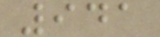941
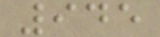945
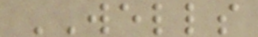WELLS
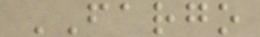FARGO
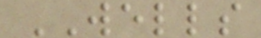WELLS
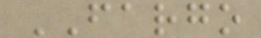FARGO
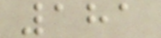181
